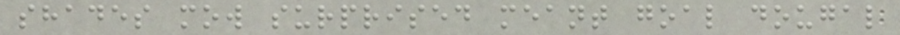shades mow surprised meant goal dougal
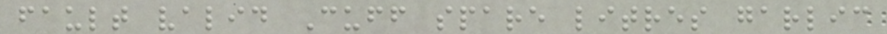fault valid Cuff spare litres garlic
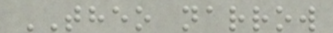THEO narrow
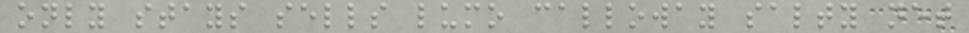only stays sells lumo calloway salty net
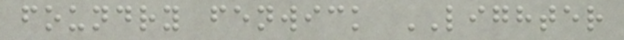foundry fenwick LIGHTER
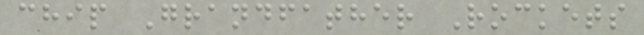chip Grandfather Rockets
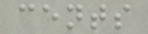cents
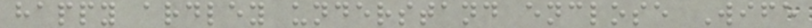happy ardley understand enclose Wife
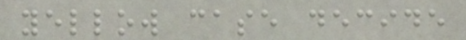yellow case decide
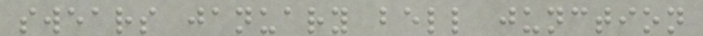swears january bell junction
